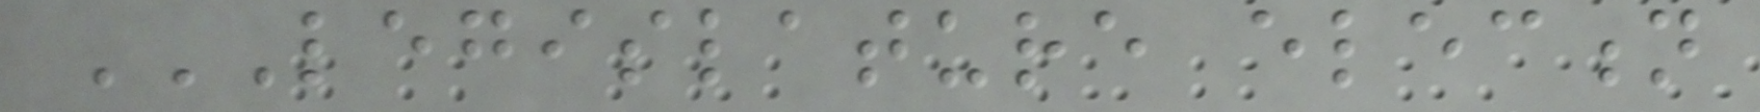LEGISLATURE ELECTION
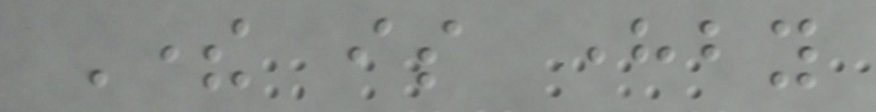There is hereby
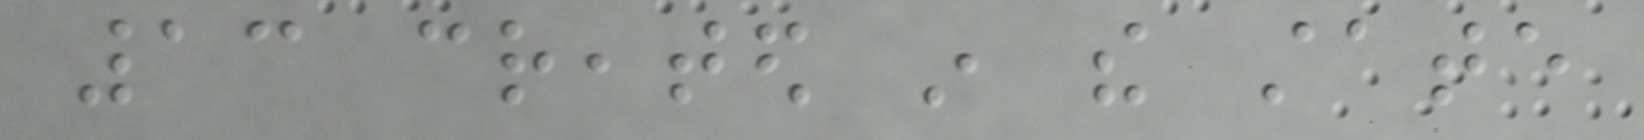13 created in the state
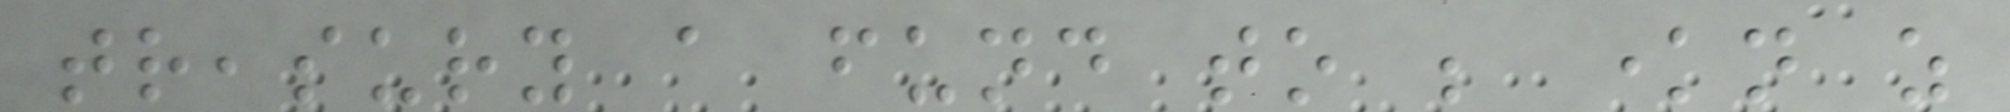treasury a fund to be known as
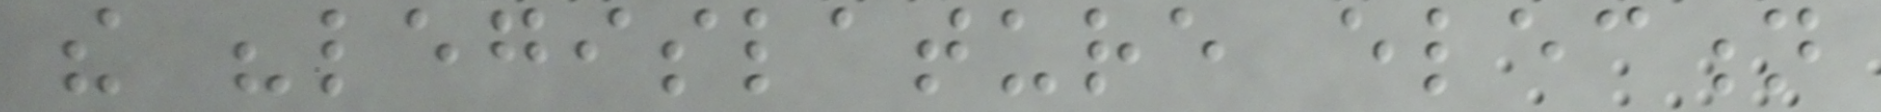the "legislature election
